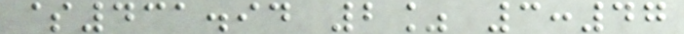$431.94 2% 3:47
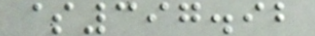$397.92
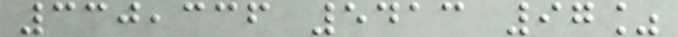330,336 5413 97%
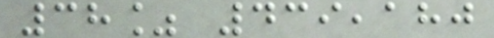38% 439,180
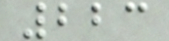223
